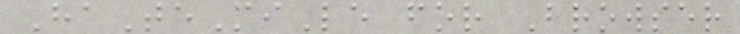HaTeMiLe for Browser
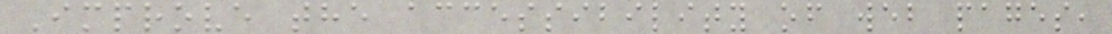Improve the accessibility of web pages,
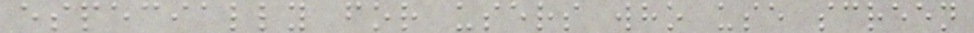especially for users who use screen
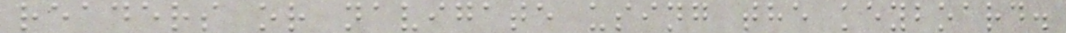readers or navigate using the keyboard.
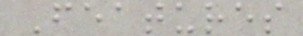Features
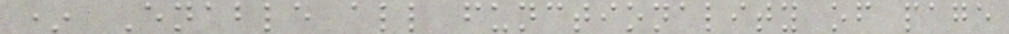* Enable all functionality of page
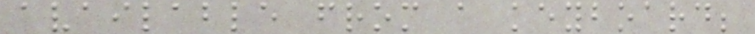available from a keyboard;
